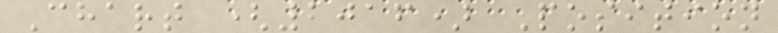Chart (2016) Position
